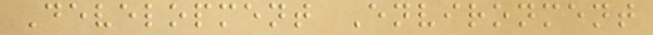Development Environment
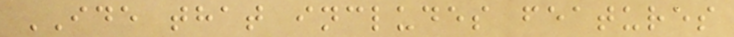IDE that includes features
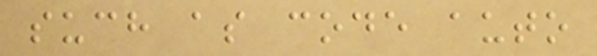such as code auto
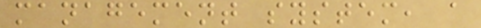management system, a
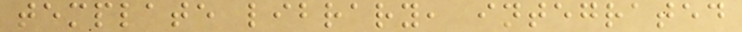template library, integrated
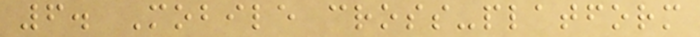6. Mobile cross-platform
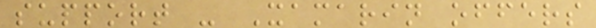support - Xamarin offers
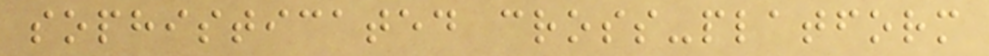sophisticated cross-platform
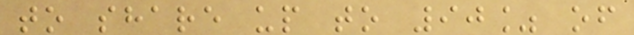to share up to 90% of
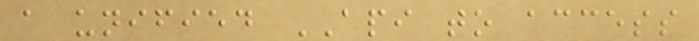a unified API to access
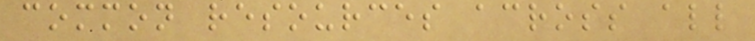common resources across all
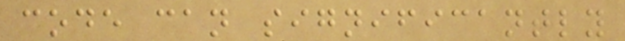code can significantly
